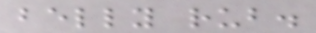belly rub.
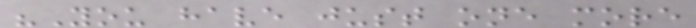"You have just one more
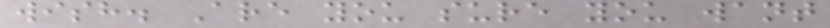wish. Are you sure you want
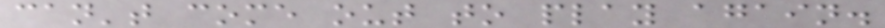can't come out to play again.
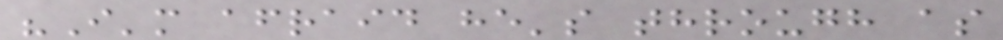"I'm afraid he's through as
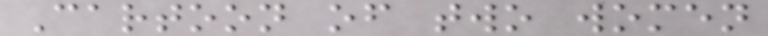Cartoon of two women
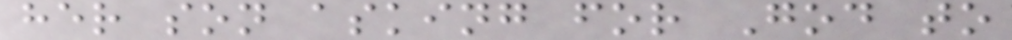her son asking for God to
